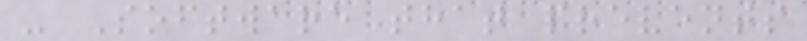- Software that prevents
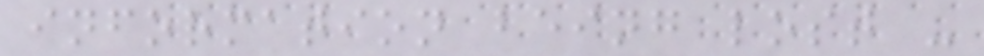information being lost -
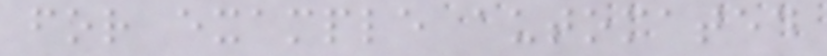for example automated
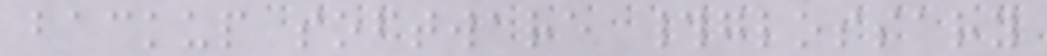backup software #glossary
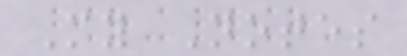My Notes
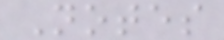Notes
